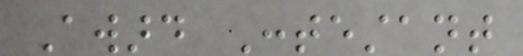Award Contestant
